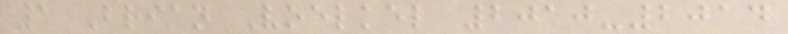1 Brian Voelkel 2010-2014
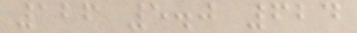126 5.0 624
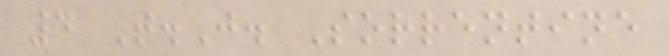4 T.J. Sorrentine
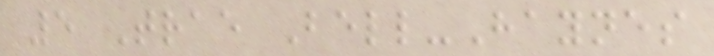5 Trae Bell-Haynes
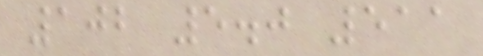102 5.0 511
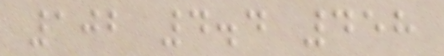102 4.4 458
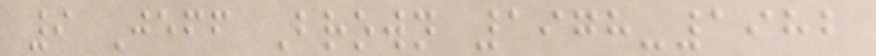9 Jeff Brown 1978-1982
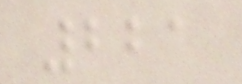221
